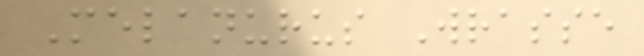Melanurus Wrasse
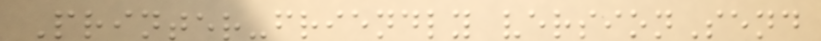Printer-friendly versionSend
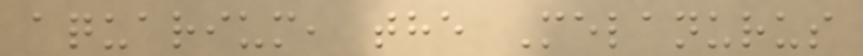aquarium, the Melanurus
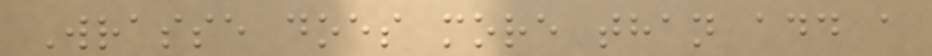Wrasse does more than add a
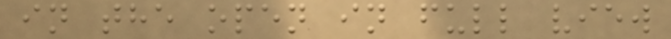in the open in full view
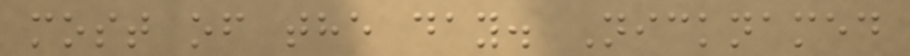most of the day. Nicknamed
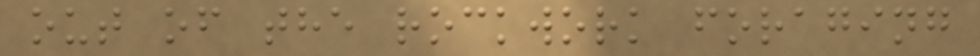out of the rockwork foraging
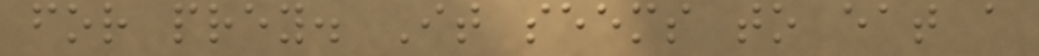for prey. It seems to eat a
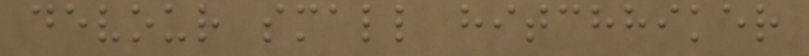devour small hitchhiker
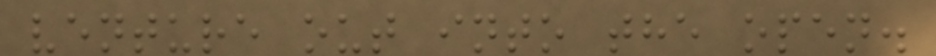venture out into the open.
